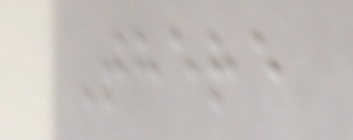There
